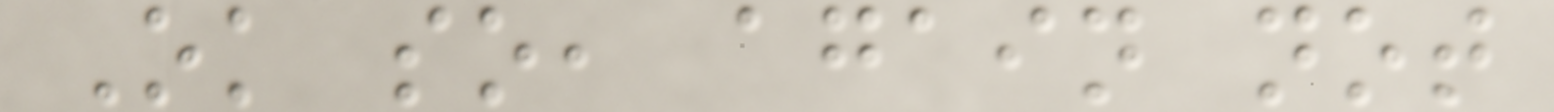Ok so, again not
